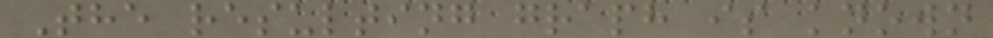The resulting graph is known
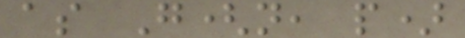as G(n, p)
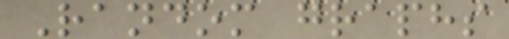Random graphs
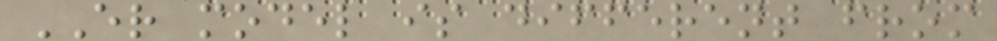ER model is different from
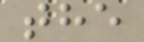the
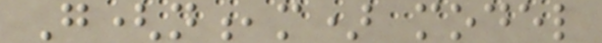G(n,m) model
